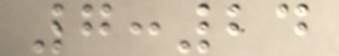7:24
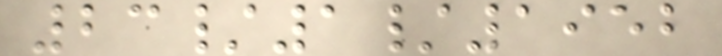23/1/1952
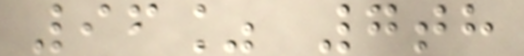96% 7th
